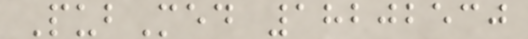PubMed 18202530
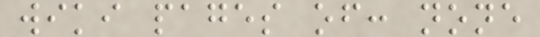wiki pages of: none
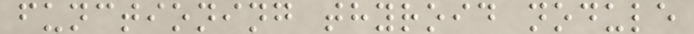functioning thyroid nodule
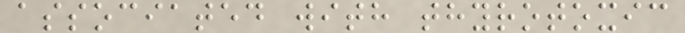associated with thyrotoxic
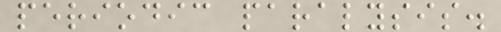periodic paralysis.
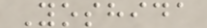Yoshida
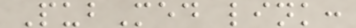PubMed link:
